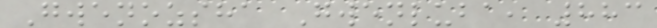Gwenozsha Gwenluba, 883
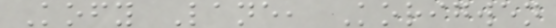Kofy Lane, Korigwen
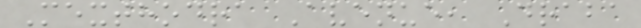Mexthodra Avenue, Draba
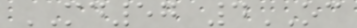MD57 4OC
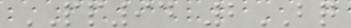PP94 2BQ
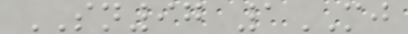SN97 1MJ
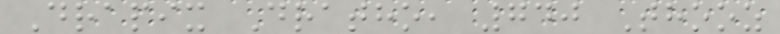Drapix Dratho, 740 Thooz
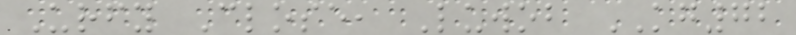Urfy Close, Luwob KG72
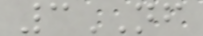3NF
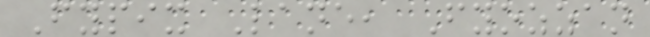Fypix Lane, Fyozzan
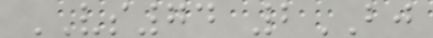VS74 2BJ
